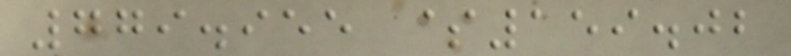779.955 $159.02
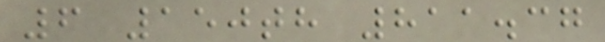6 150th 811.37
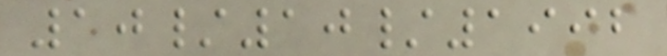10/10/1992
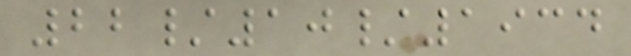22/10/1934
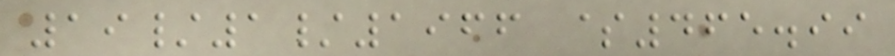19/1/1966 $465.99
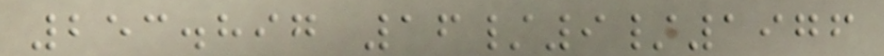253.897 16/9/1976
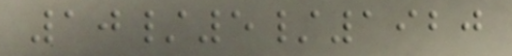10/5/1920
